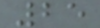25
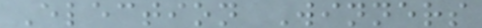Election Winners
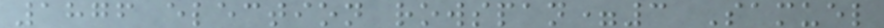1876 election rowspan=3 Samuel
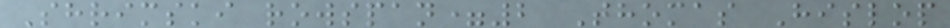Shrimski rowspan=2 Thomas Hislop
